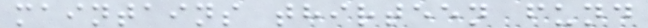maintains thirteen fund
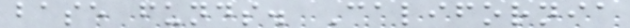base funds. California
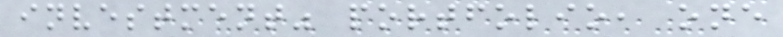investment" portfolio, one
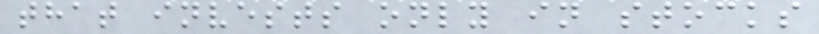that invests only in stocks
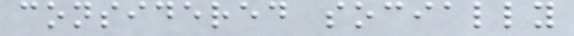considered socially
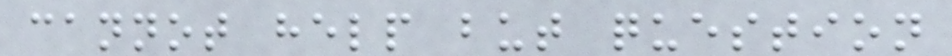cannot help but question
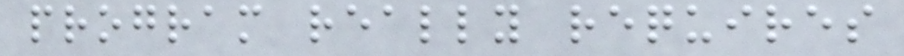program really requires
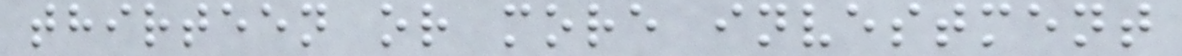thirteen or more investment
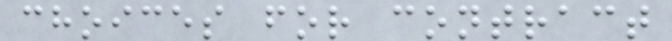choices for contract
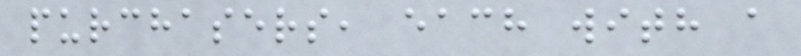purchasers, each with a
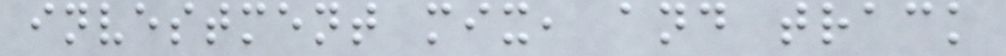investment mix, and track
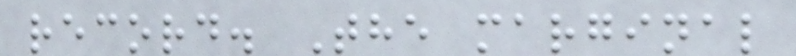record. The marginal
